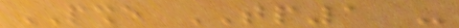PSHE TP1 -
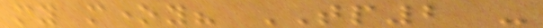my money? TP2 -
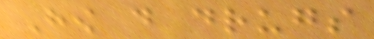How do drugs
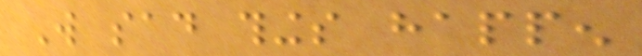Will sad things happen
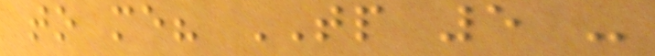to me? TP 5 -
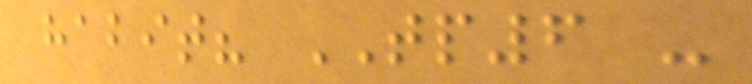habit? TP6 -
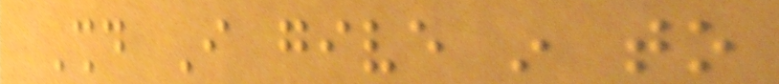Should I give in to
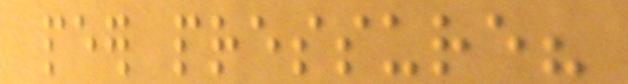peer pressure?
